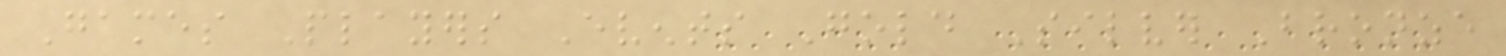Games Players Events Gold Silver Bronze
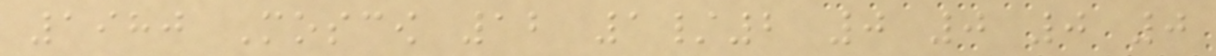1980 Moscow 12 1/2 0 0 0 0
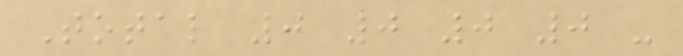Total 0 0 0 0 -
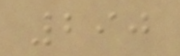290
